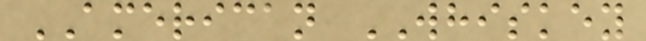AMERICAN WHISKEY
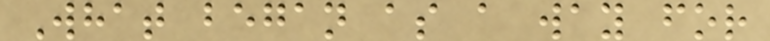What began as a way for
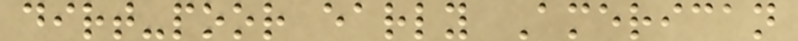dirt-poor early American
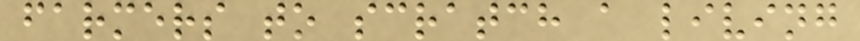farmers to scratch a living
